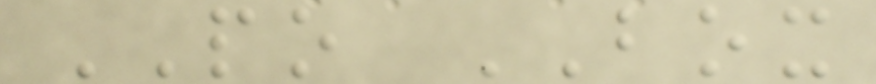PO BOX
